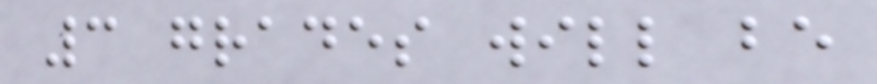3 grades will be
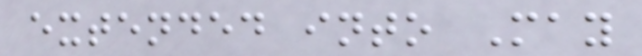extended into May
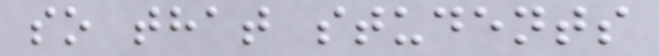so that students
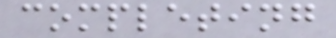completing
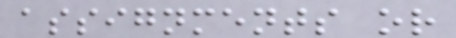assignments or
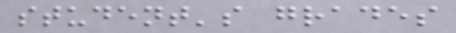student's grades
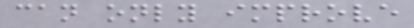can only improve
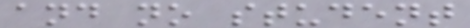and no student
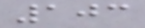103
